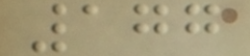177
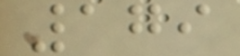179
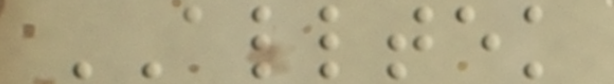ALLTEK
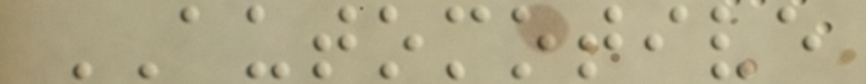AUTOMOTIVE
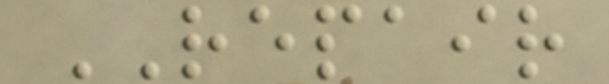REPAIR
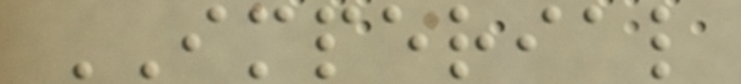IMPERIAL
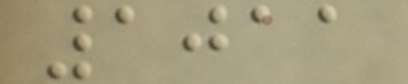1011
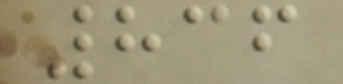836
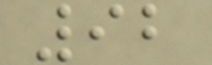92
